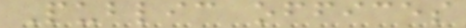Public offices
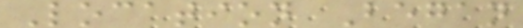Location Began
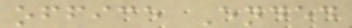office Ended
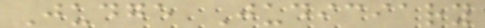Judge Judiciary
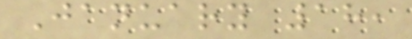January 18,
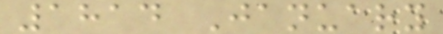1814 January
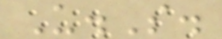U.S.
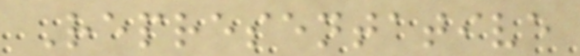Representative
